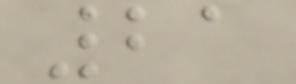21
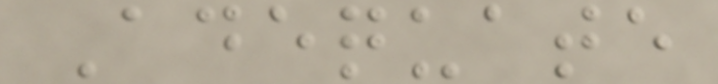Adequate
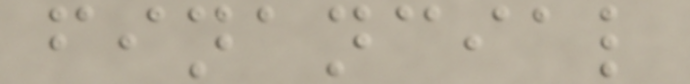financial
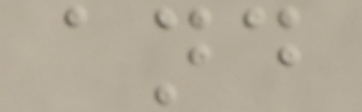and
